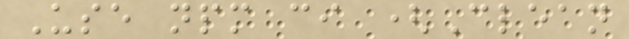Use npm ci (Clean
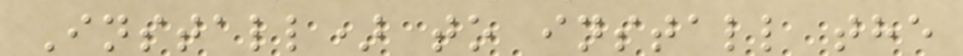Install) to install the
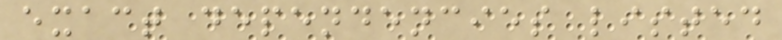exact dependencies listed
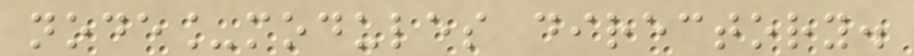node_modules directory.
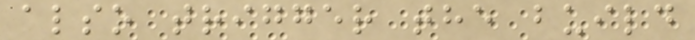also trigger the build
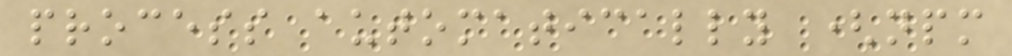process automatically (npm
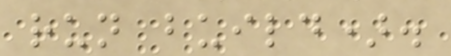run build).
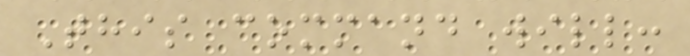This command will:
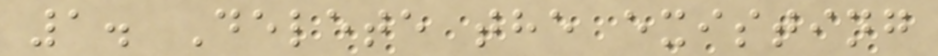1. Delete the existing
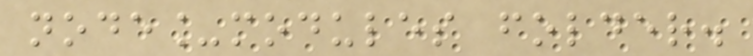node_modules folder.
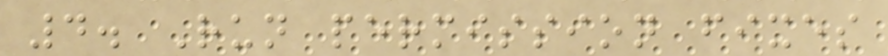4. Run permission fixes
